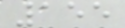155
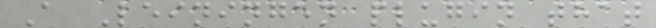A Leiningen plugin that
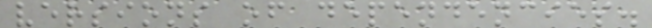versions of dependencies.
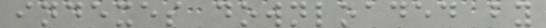indexes downloaded by
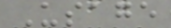Usage
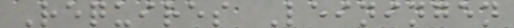Requires Leiningen
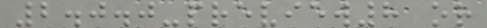2.0.0-preview8 or
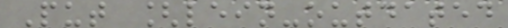Put [lein-outdated
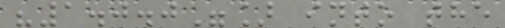"1.0.0"] into the
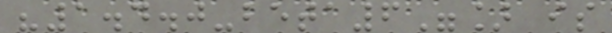"1.4.0-beta6"] is
